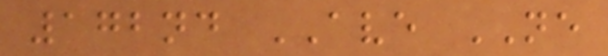172nd AVE NE
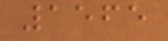1565
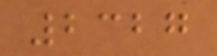2327
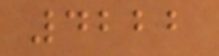4222
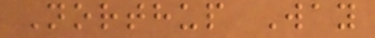Northup Way
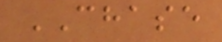CHASE
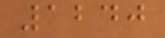1240
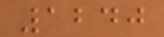1240
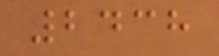2438
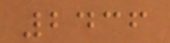2436
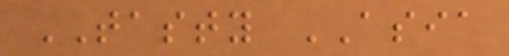TASTY ASIA
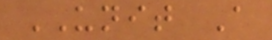UNIT A
